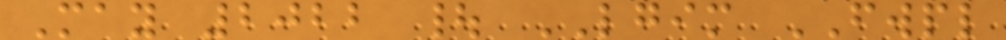May 2022 | LGIM FWPL
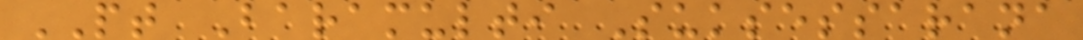PT Baramulti Suksessarana
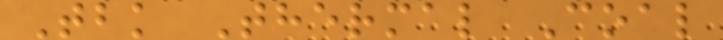Tbk Thermal Coal
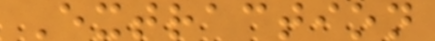Extraction
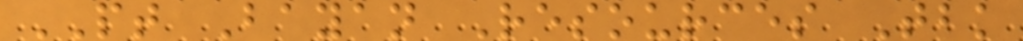PT Bayan Resources Tbk
